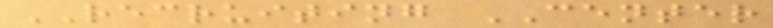RECRUITING CENTER
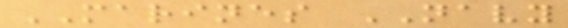MARINES NAVY
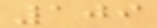109
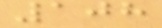108
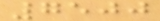7500
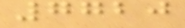7720
